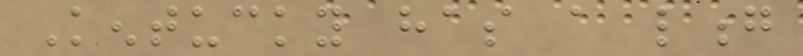Kentucky has a long
